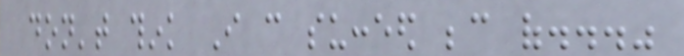don't think I can succeed because of..."
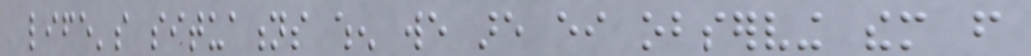life's situations when we are either observing them from
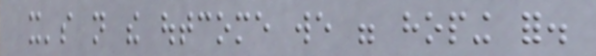it's not the outcome we were hoping for.
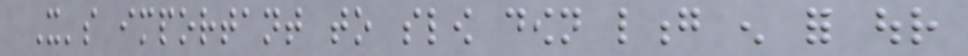It's important to slow down long enough for our
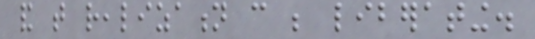and that realization can be liberating.
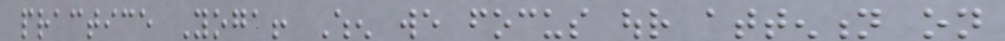practice Yoga! When we focus our attention on
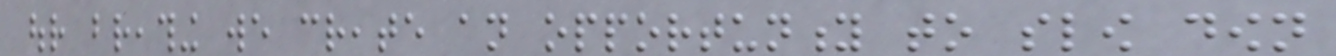our breathing we create an opportunity to slow down
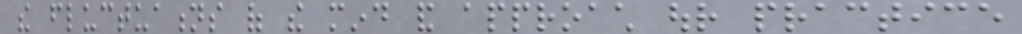the fluctuations of the mind and approach our practice
